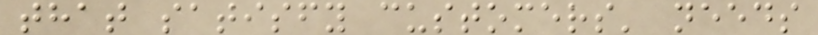that satisfy customers' needs
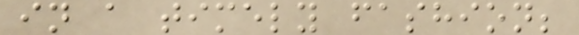in a timely fashion;
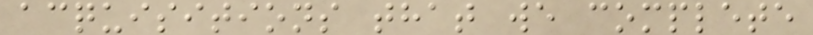acquisitions that we complete
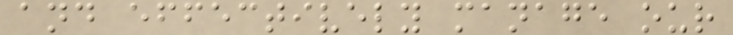and effectively manage our
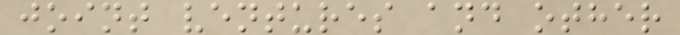joint ventures and other
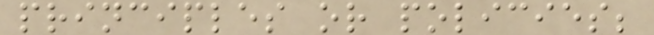principles or policies;
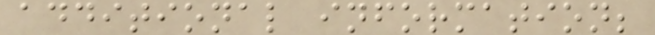additional information;
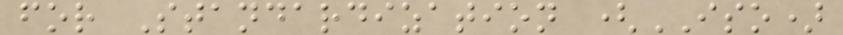for Standardization (ISO)
